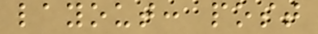layout: post
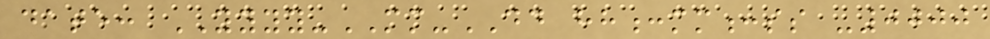date: YYYY-MM-DD hh:mm:ss -0000
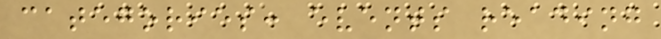categories: events reading
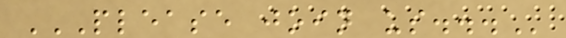PLEASE JOIN US...
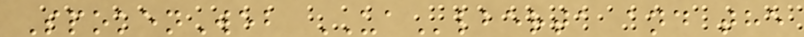SpokenWeb UAlberta and the
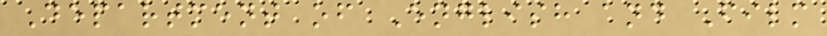Department of English and Film
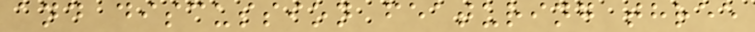and discussion featuring three
